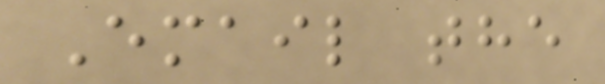Email the
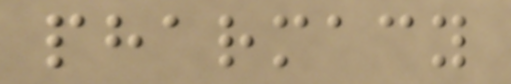pharmacy
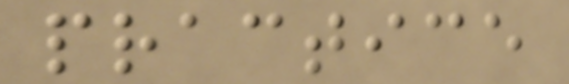practice
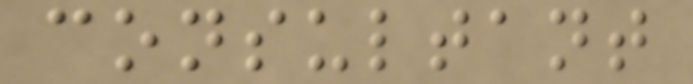consultant
